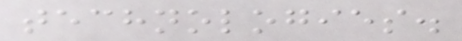technologies.
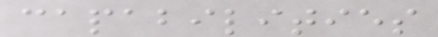capabilities
